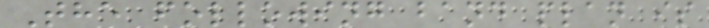The following band plan is
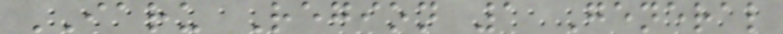IARU Region 1 General
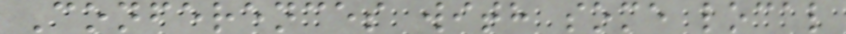Conferences with some local
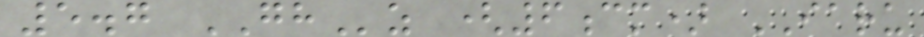5.7 GHz (6cm) IARU
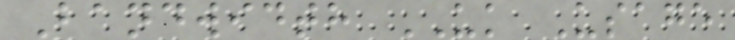Bandwidth UK Usage
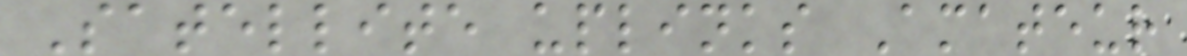Satellite uplinks Amateur
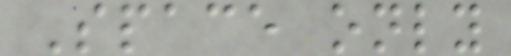Space only
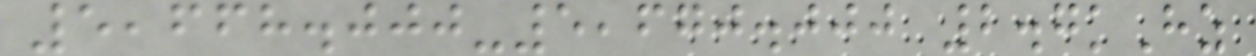5,668.000-5,670.000 2.7kHz
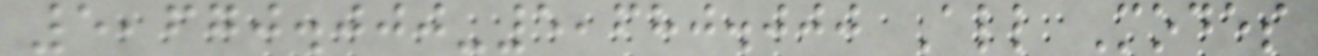5,670.000-5,680.000 All Modes
